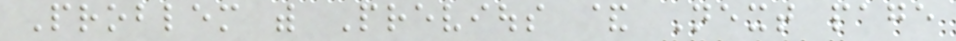Problem with Previous & Next page
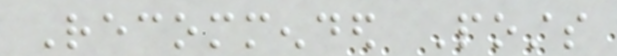Recommended Posts
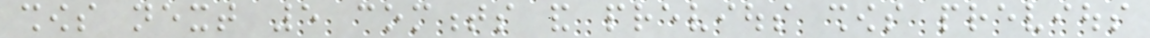shows next 5 comments and previous shows previous
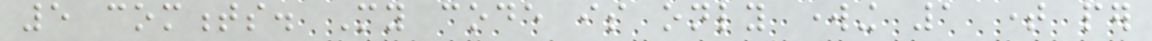5 comments. My code is only working 1 time per
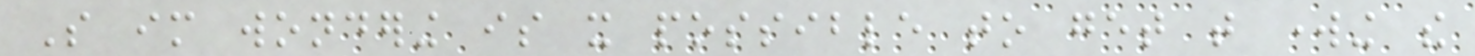So im wondering is it possible to get that working the
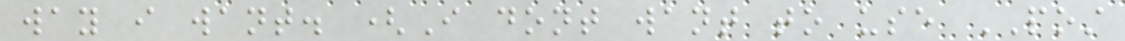way i want. (I dont want to use POST
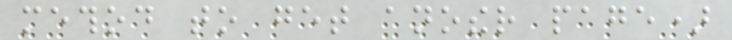method to get another page)
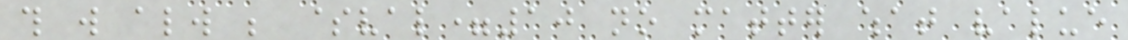this will always be $val=10 no matter what value
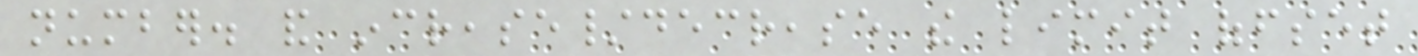number. and increase/decrease the limit offset
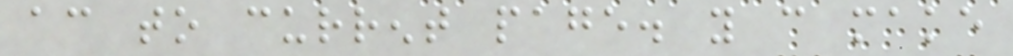according to current page. you can make
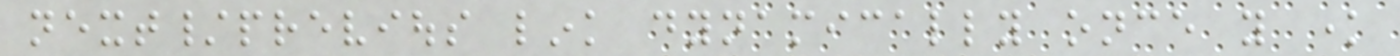next/previous link dynamically once you know
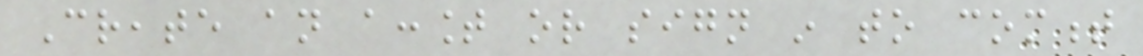Create an account or sign in to comment
